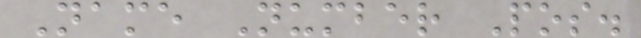Name Number Pos.
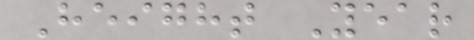Height Year
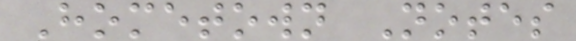Hometown Notes
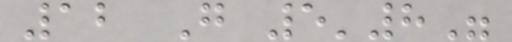12 G 5'8"
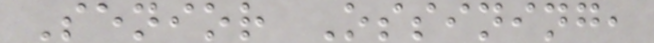Senior Ossining,
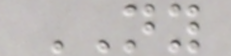NY
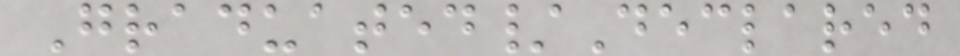Graduated/Declared
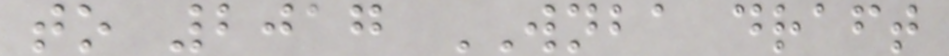to 2017 WNBA draft
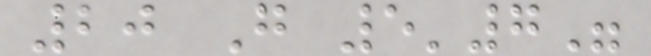20 G 5'7"
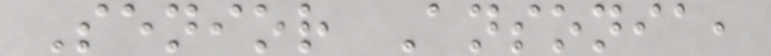Senior Ansonia,
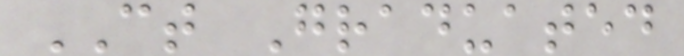CT Graduated
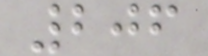206
